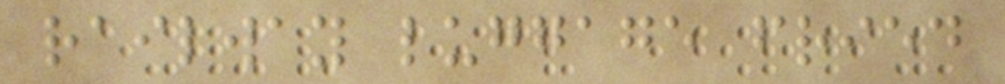railway luggage fried
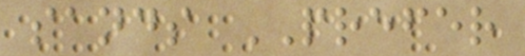sands PREFER
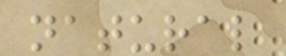natural
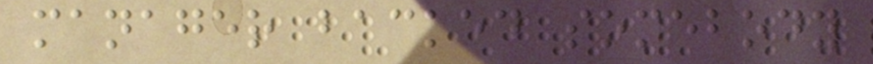manager backed somebody
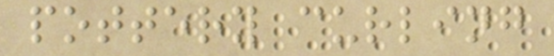pottery curling
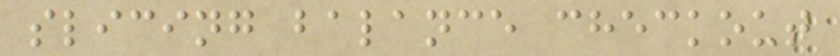slicing balance checkout
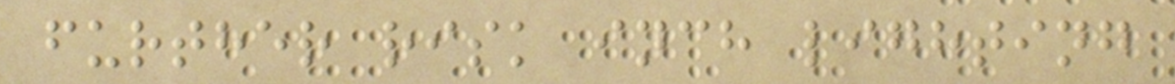further risk inch lighting
